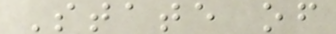State of
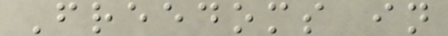Freedoms in
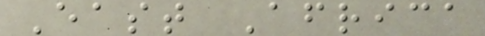East Africa
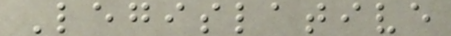Legislative
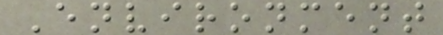Environment
